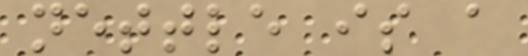nettle is a
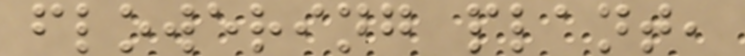flowering plant,
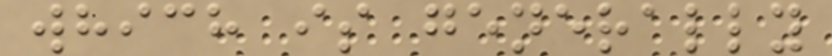which is generally
